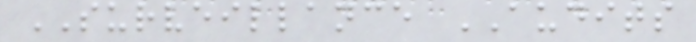SURVEILLANCE AUDITS
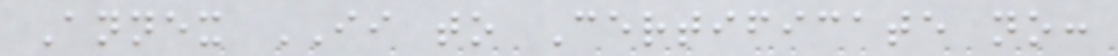Annex II to Certificate no:
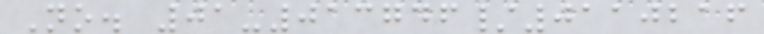No. 01-013746/0110216
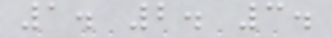1. 2. 3.
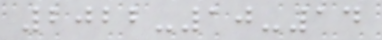2022-10-14
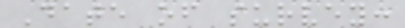Date of survey:
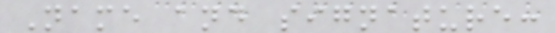Name and signature:
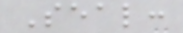Seal:
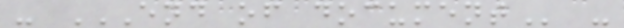- END OF DOCUMENT -
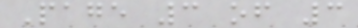Page 3 of 3
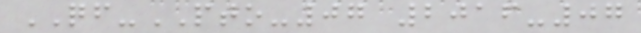QF-PTO-07 2016-07
